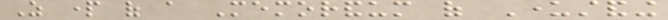As part of a Memorandum of Understanding
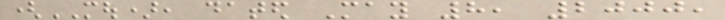(MOU), dated May 8, 2000,
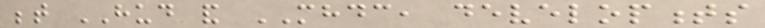between HUD and MHDC, developments
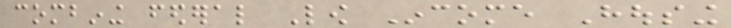combining federal Low Income Housing
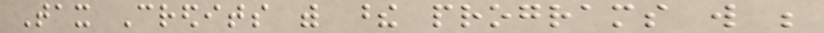Tax Credits with these programs will be
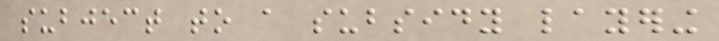subject to a subsidy layering
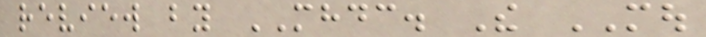review by MHDC. The MOU
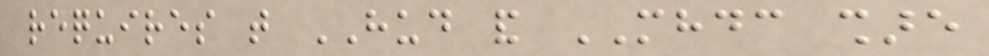requires that HUD and MHDC share
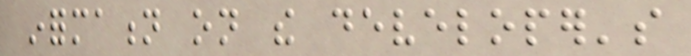information on the developer's
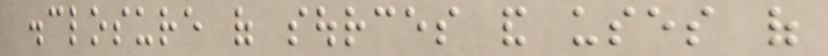disclosure of sources and uses of
